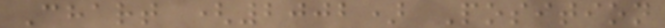Chart (2002) Position
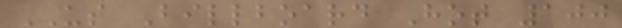US Billboard Hot 100
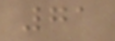71
